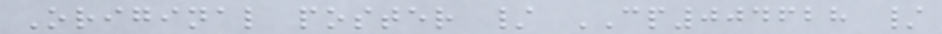Original poster / CP004628 /
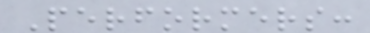Performers:
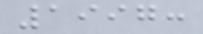1997:
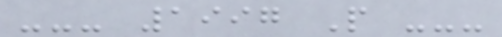--- 1997 P ---
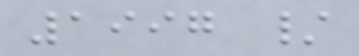1997 /
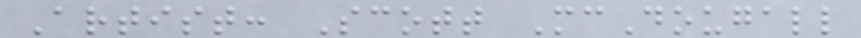Artist: Scott McDougall
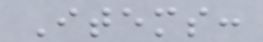Items:
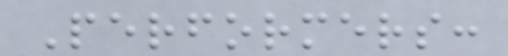Performers:
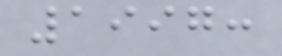1997:
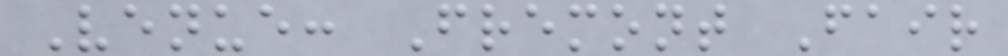Venue: Fremont Fair
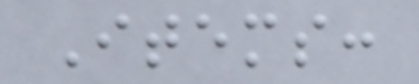Items:
